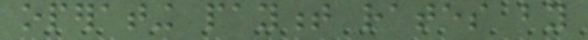operating payment rates by
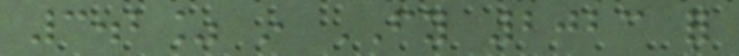3.2% in FY 2023 for
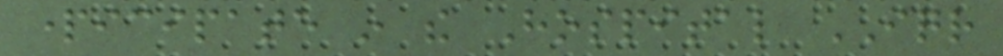participate in the Hospital IQR
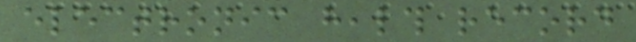electronic health record
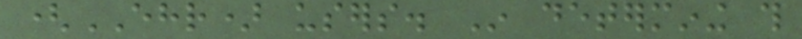(EHR) users. In determining this
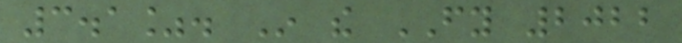3.1%. In the FY 2022
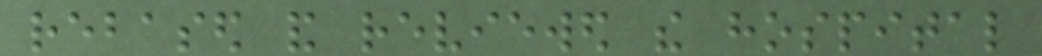rebased and reviewed the hospital
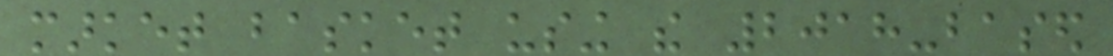market basket using the 2018-based
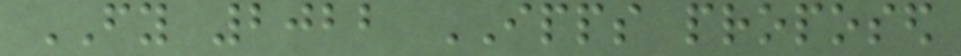FY 2022 IPPS proposed
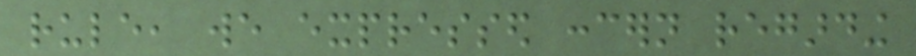rule, we expressed concern regarding
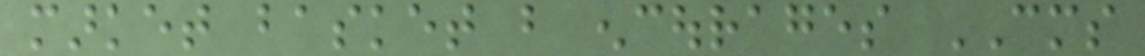market basket but encourages CMS
